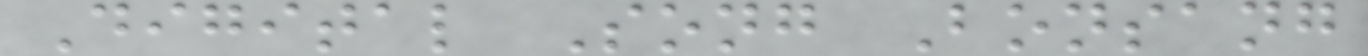Digital Song Bonsang
